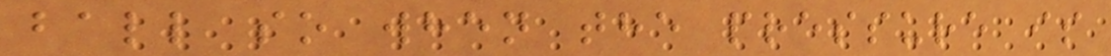ball so when the pressure is
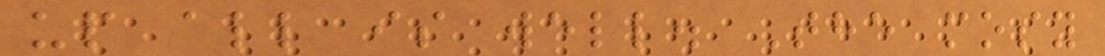up all is well. The mosy
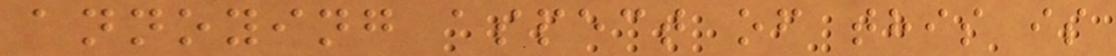annoying aspect of this is
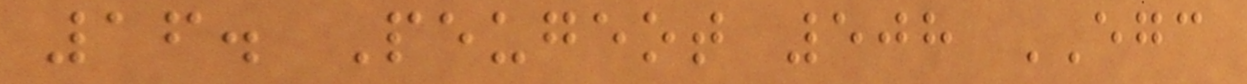16. Peugeot 508 EGC
